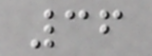36
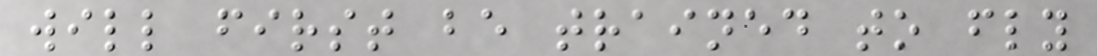will first be trained to fly
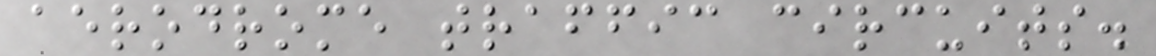aerodrome traffic circuits.
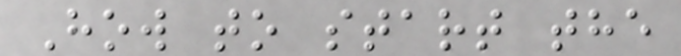How to start the
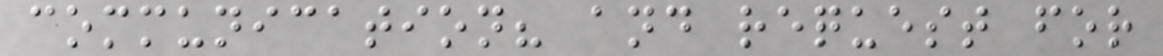communication? and request for
